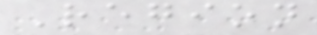Region
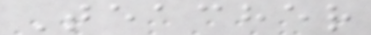Teacher
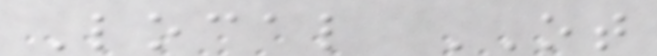Local OT
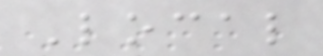Local
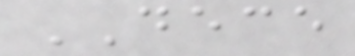DECE
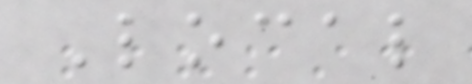Local
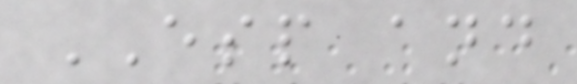ESP and
